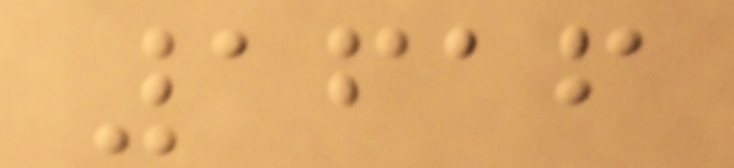1616
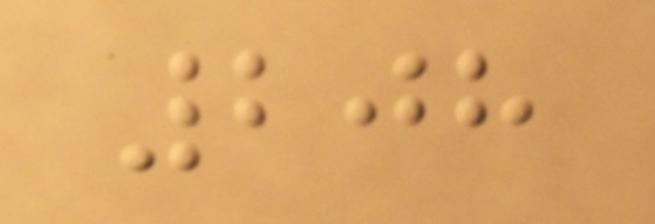208
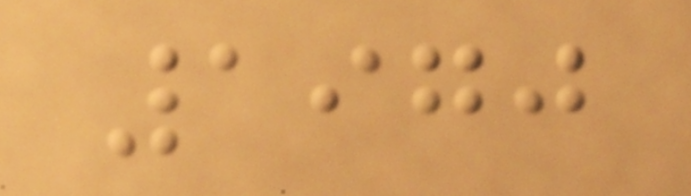1970
